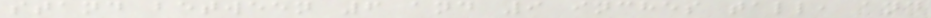stand between 6 and 9 inches tall, and
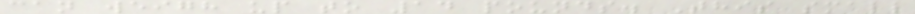can weigh up to 14 pounds. This small
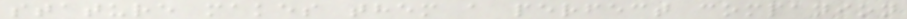stature makes them a perfect companion
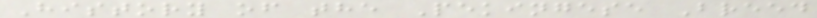History of the Pekingese Breed
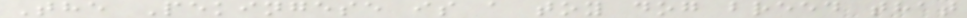The Pekingese is a toy dog breed that
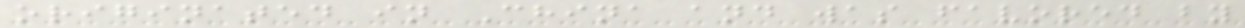originated in China and was favored by
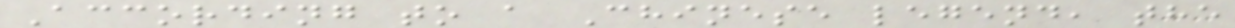According to a Chinese legend, the
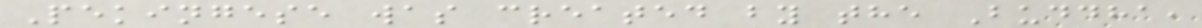Pekingese was created by the Buddha,
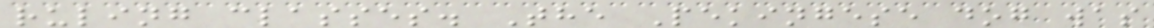ruling classes. The Pekingese dog was
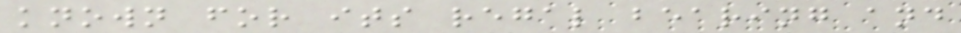known for its regal bearing and
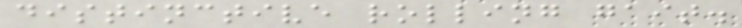distinctive rolling gait.
